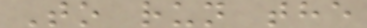To run the
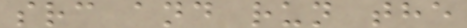src and run the
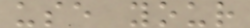use your
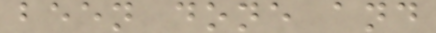been done and
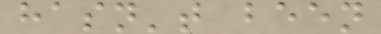hasn't been
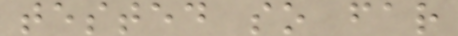tested so far
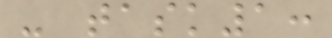- task1:
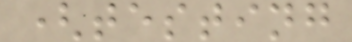(testing
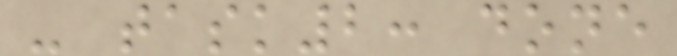- task2: done
